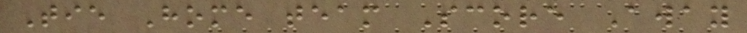Tie Home team Score Away
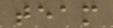team
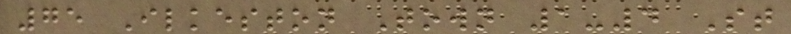75 Ilkeston Town 1-4 St
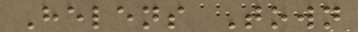Helens Town
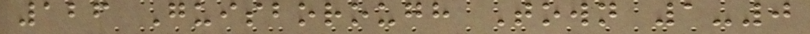126 Guisborough Town 1-0
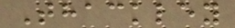Thackley
